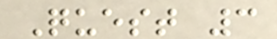Quest 3
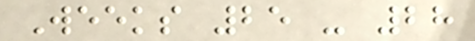Weeks 25 - 28
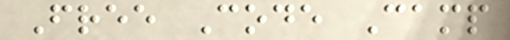Free Code Camp
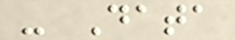- Data
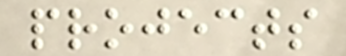projects
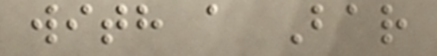with a Bar
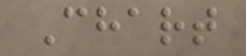Chart
